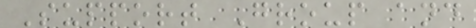Support Group and
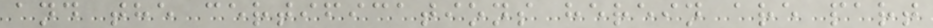and the certifications herein are part
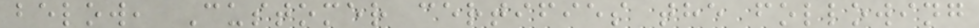below, Customer certifies the following
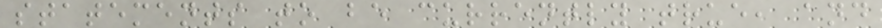statements to be currently true, and
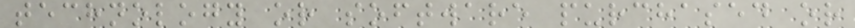technology or software purchased or
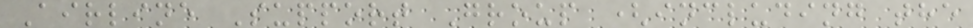Airline Support Group (including the
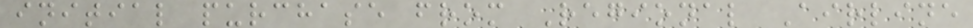initial purchase from Regional Airline
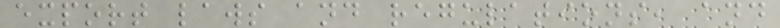export laws and regulations, and
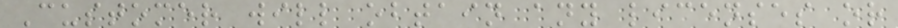Customer will obtain any licenses or
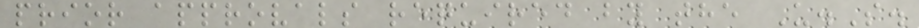prior approvals required by the U.S.
